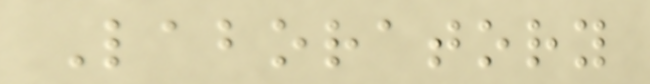Laboratory
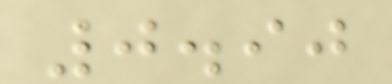0.90
